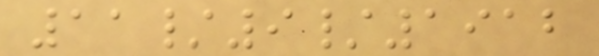11/9/1912
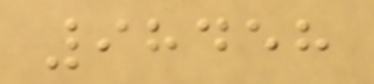98458
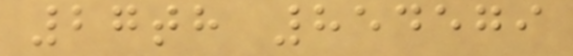27th 854579
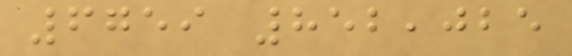6759 852,025
